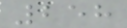258
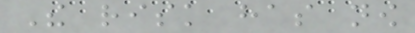The risk has now
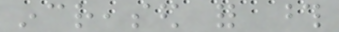increased for those
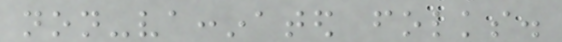non-vaccinated folks.
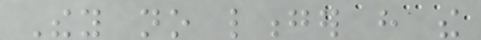They no longer have the
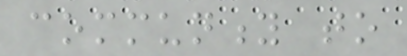community to
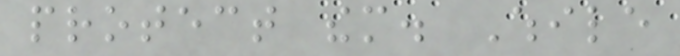protect them. While
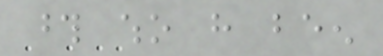those who have been
